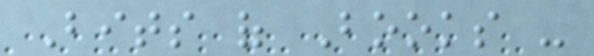Bits of Books -
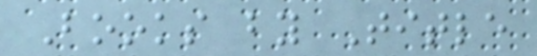Books by Title
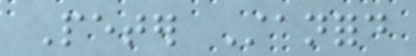Peter Stanford
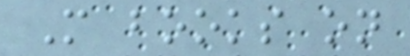More books on
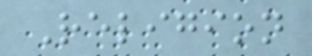Religion
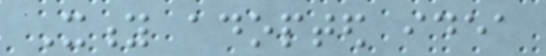Xity adopted idea
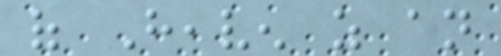of Heaven as an
